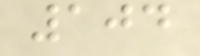104
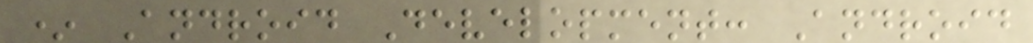* Android Development: Android
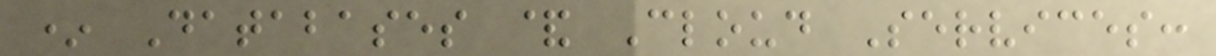* Databases & Cloud Services:
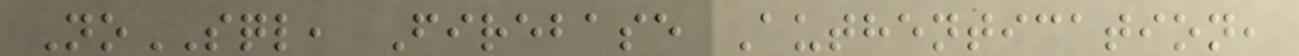NoSQL, Firebase Authentication,
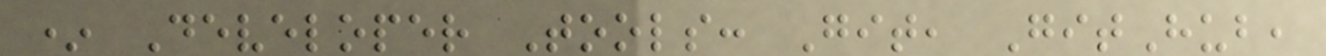* Developer Tools: Git, GitHub,
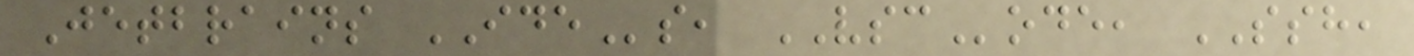Jetbrains IDEs, VSCode, SSH,
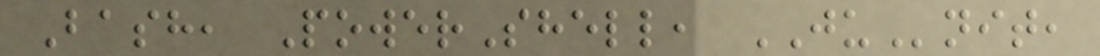Bash, PowerShell, JUnit,
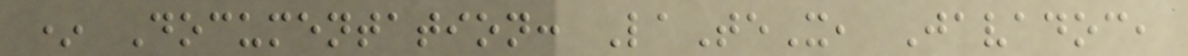* Documentation: LaTeX, Javadoc,
